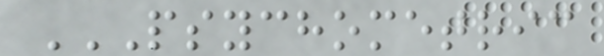PSYCHOMETRIC
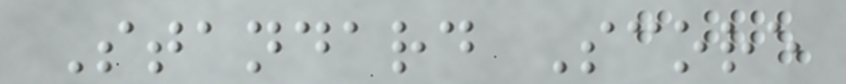Standard Score
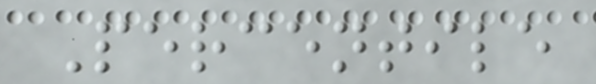Percentile
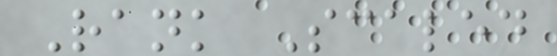Rank Scaled
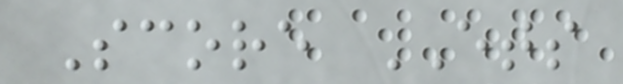Score ETS
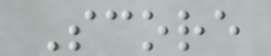Score
